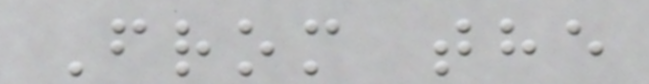From the
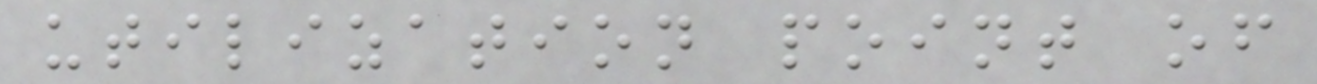utilization point of
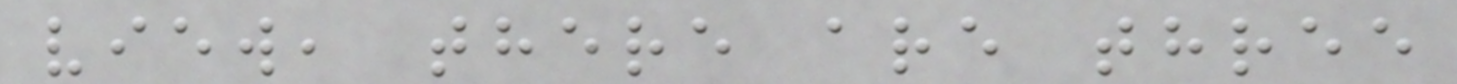view, there are three
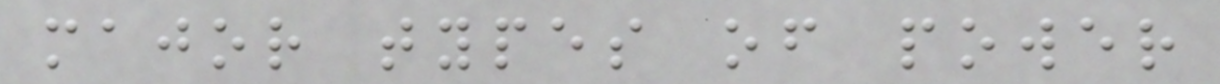major types of power
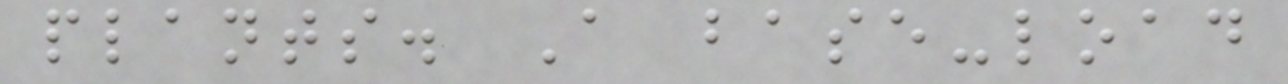plants. A base-load
